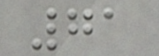71
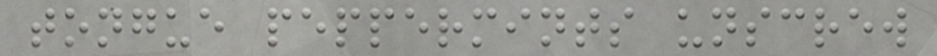tongue peppermints unscrew
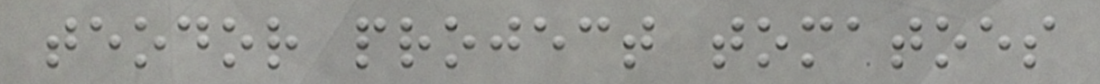teodor project tomatoes
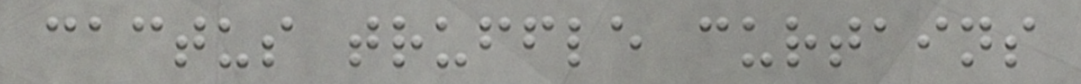cactus truffle curtains
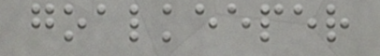goalkeeper
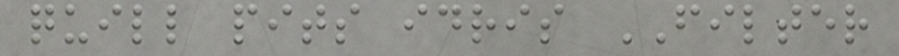quill pits idris FILTER
